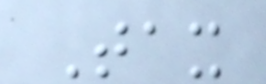Tax
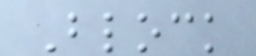Block
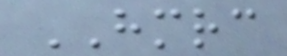HMRC
